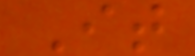It
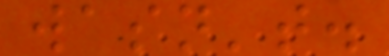wasn't.
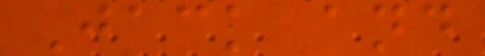Jack and
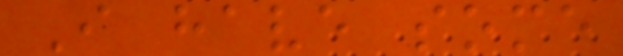I have some
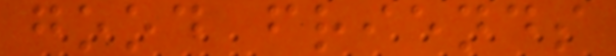good friends
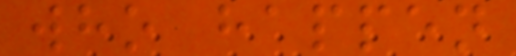who happen
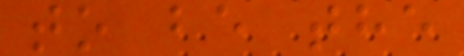to be the
